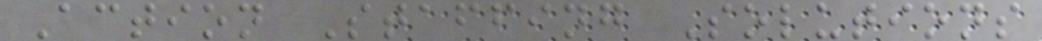Action Staffing Solutions
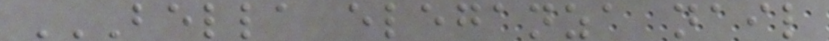BELLA ELEGANZA NAIL
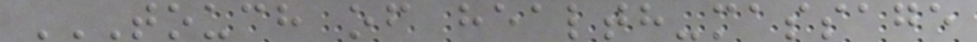TOUCH OF HEALTH-MASSAGE
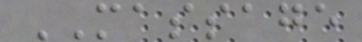MASSAGE
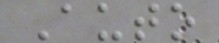Auto
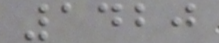1420
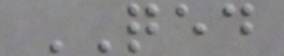QED
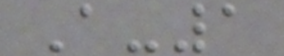A-1
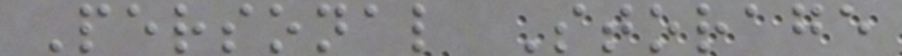Personal Storage
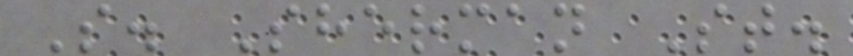S. Sherman St.
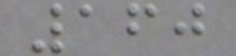160
